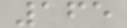165
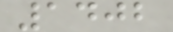1402
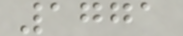1771
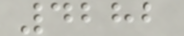4282
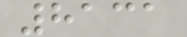8131
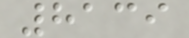8139
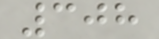308
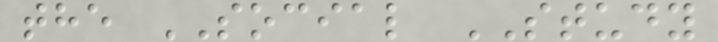the SOCIAL STUDY
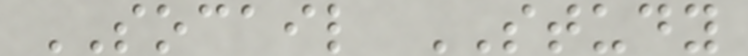SOCAIL STUDY
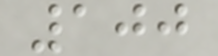100
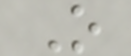O
